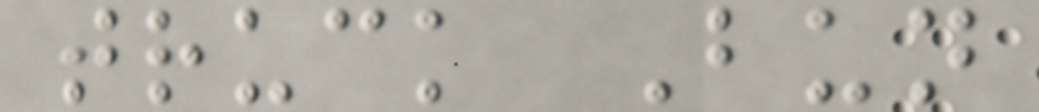truck Bun
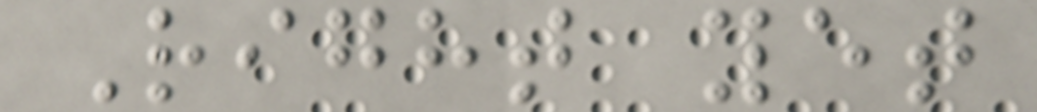Right yet
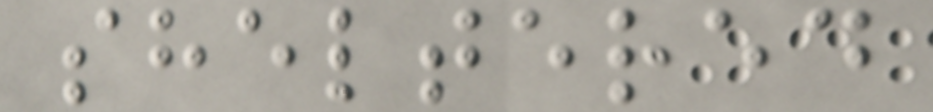sheltered
